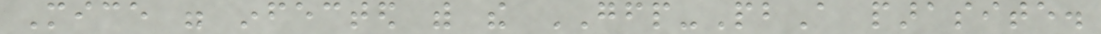Mice were infected with the GFP-PbA parasite.
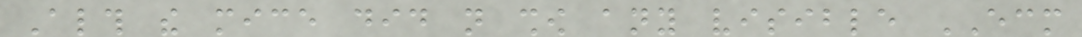Although the mice did not show any visible ECM
